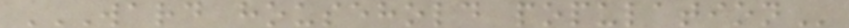WARD HOUSEHOLD POPULATION
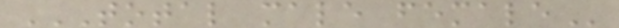TOTAL MALE FEMALE
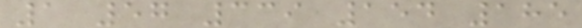1 57 339 154 185
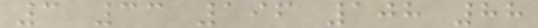3 33 196 108 88
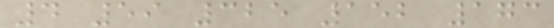4 59 325 152 173
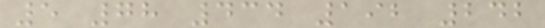5 78 434 192 242
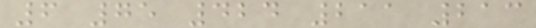6 75 424 211 213
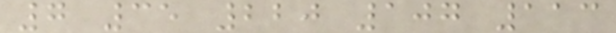7 35 220 107 113
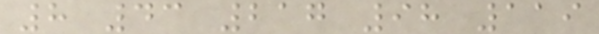8 43 217 98 119
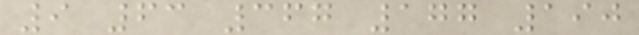9 63 367 177 190
